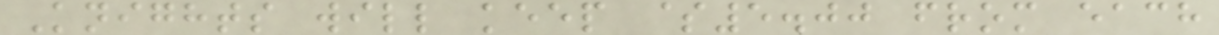Knights will keep $5.00 from each
